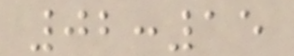02:15
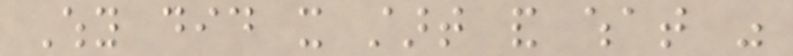Why did it start and what was
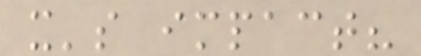it's impact?
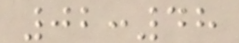02:48
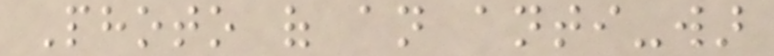Photo of an anti-war
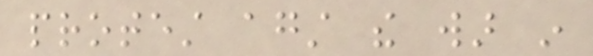protest against the war in
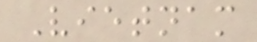Vietnam
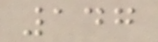147
